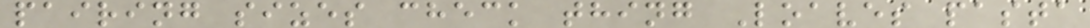pairing sizes check thing Loaves pasta
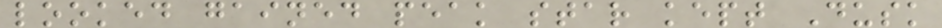looked gained peak star kept Dusk
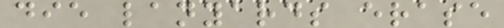die lanyards erase
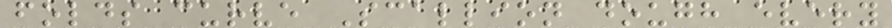folds curve Scallion dough every
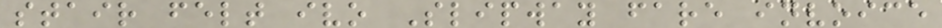stair felt ivo Slipway fare invoice
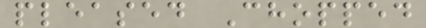pleased Chopped
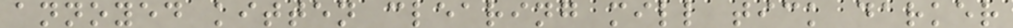annoyed kitten clearing mill tick darker
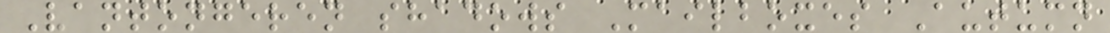Vantongeren shadows Mailboxes Autumn
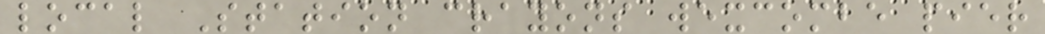local Station crayons wexcombe pier
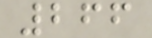266
